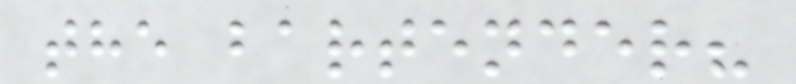the bartender?
